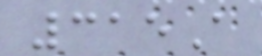315A
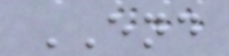END
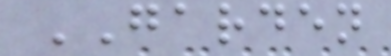GARDEN
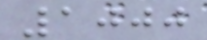1000
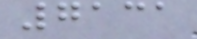7131
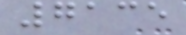7135
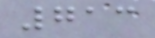713
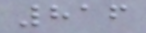816
